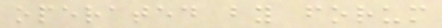operated by forum
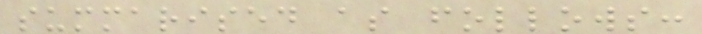summarised as follows:
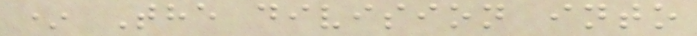* The division into
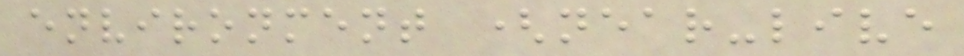environment (near-live
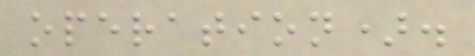operation).
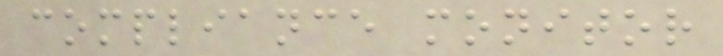compliance monitor
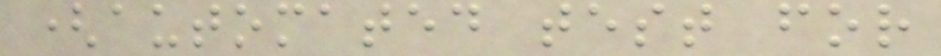(automated test for
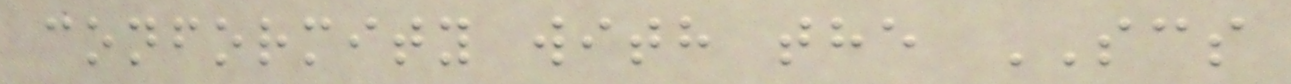conformity with the SCS
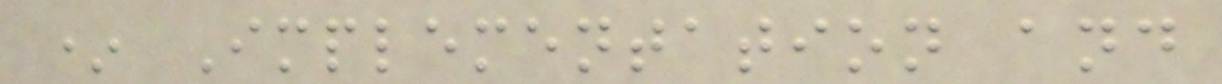* Implementation and
